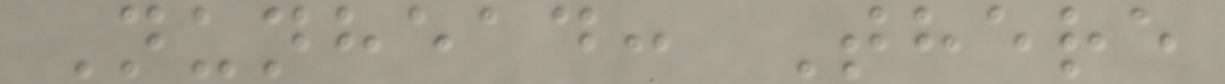Nunhead: There
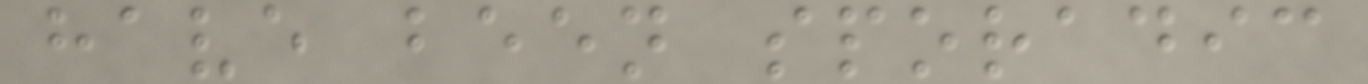have been sporadic
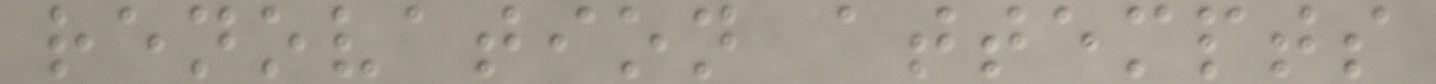renovation attempts
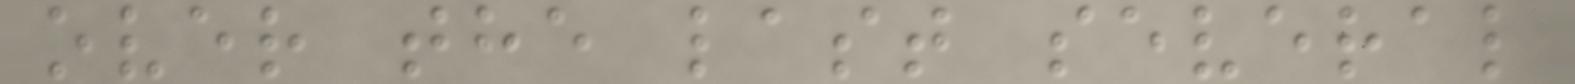over the last several
